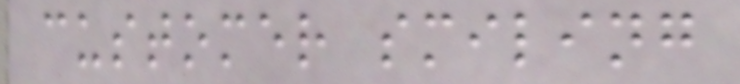customer smiling
